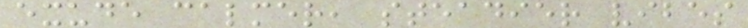exude calmer, steadier vibes
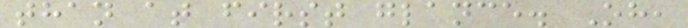than at first glance. Oh,
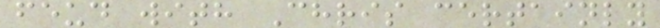feud with Chris certainly
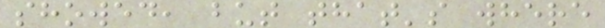showed, but that's where
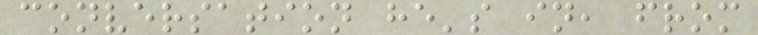conversation he's in, from
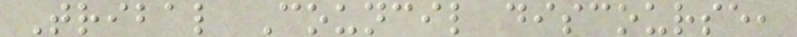Tribal Council discourse,
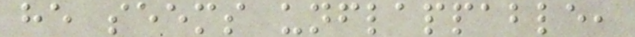he seems unflappable,
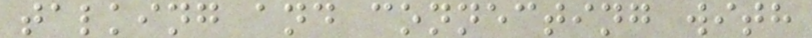talking and connecting with
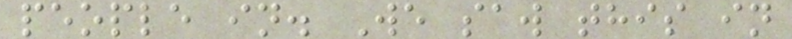people in. We saw this in
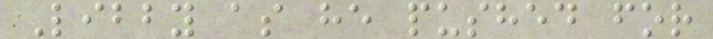Libby as he pushed for
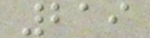219
